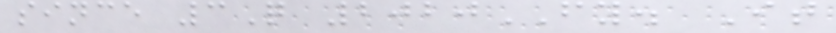since 3Q 2020FY. It
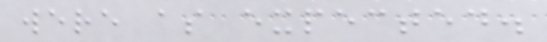were as expected.
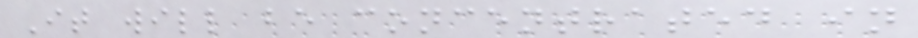It will be concentrated in
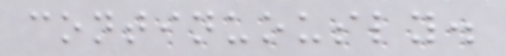continuously.
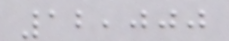12,000
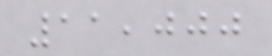11,000
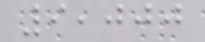9,000
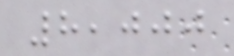8,000
